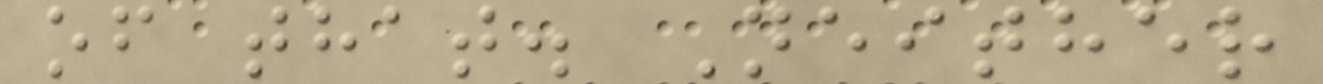of that. Neither
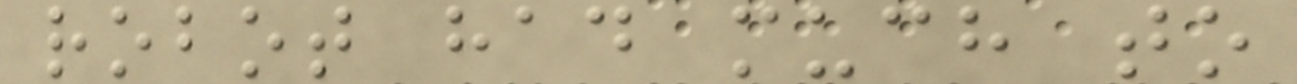robot had much to
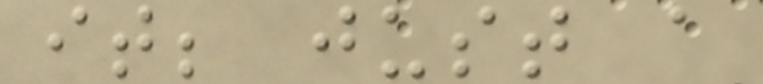it; just a
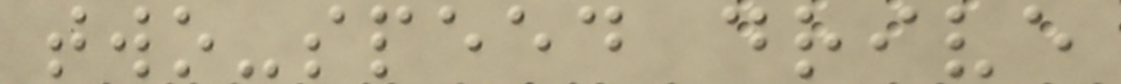two-speed drive
